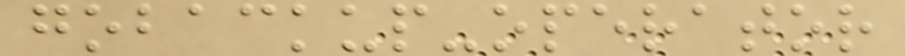gobackup-operator
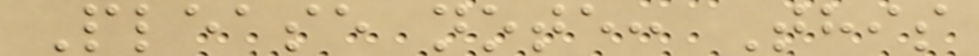Please note: This
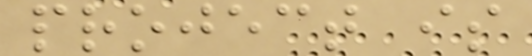project is
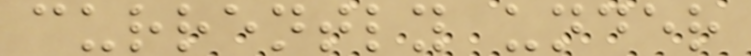currently under
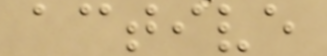active
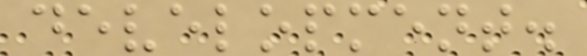development.
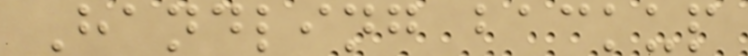Handling backup
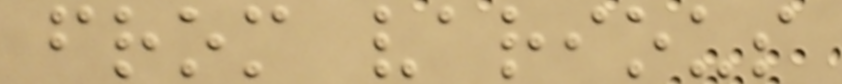from various
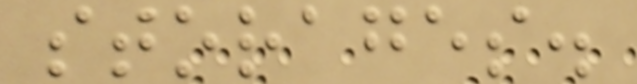storages.
